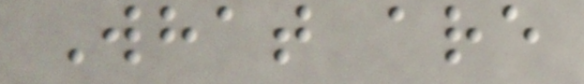What are
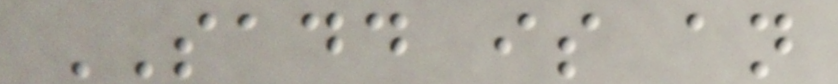SADD is an
